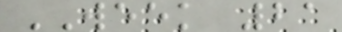WEEK 21
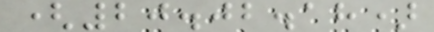(20.02.18)
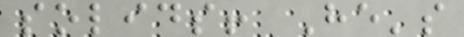solids! He's
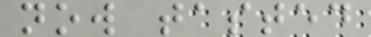now tasted
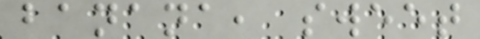banana, sweet
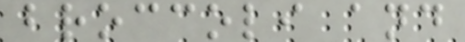broccoli and
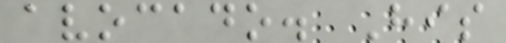avocado. His
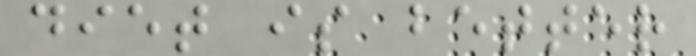diet is better
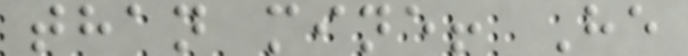than mine! He
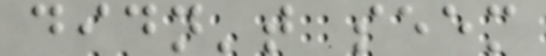didn't seem
